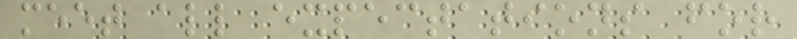meet all expectations for
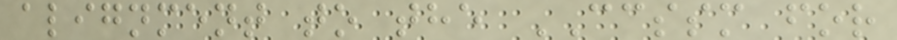alignment to the CCSSM for
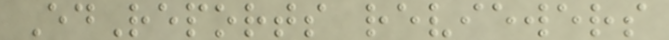EdReports reviewers
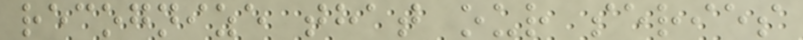recognize that our series
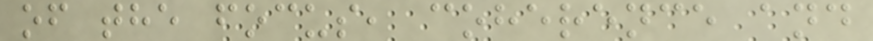of the focus, coherence and
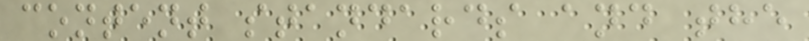content standards and the
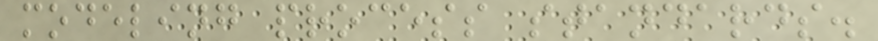modeling process standards.
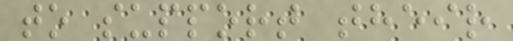to support their
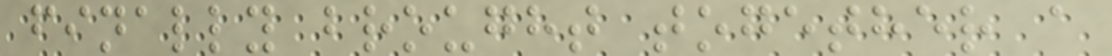finally brought together a
